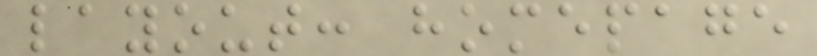layout: homepage
